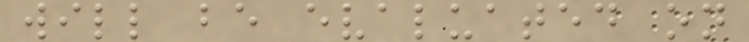will be evaluated on
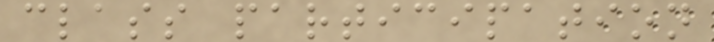class participation
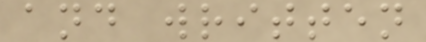and written
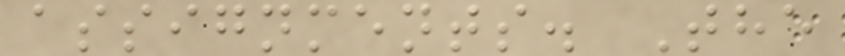assignments. The
